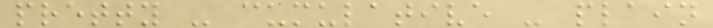pretty - cumulative - plain
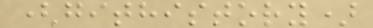(githistory)
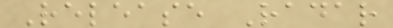Release Radar
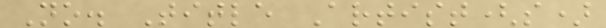No. Title Artist(s)
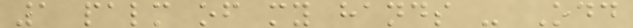1 palm of my hands - Odd
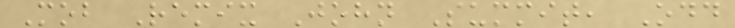Mob Remix John Summit, Odd
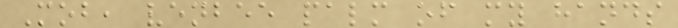Mob, venbee palm of my hands
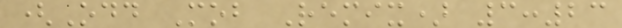(Odd Mob Remix) 3:23
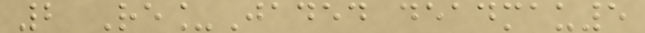2 Re_Jaded deadmau5
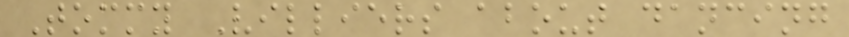Tommy Villiers about dancing
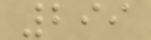299
